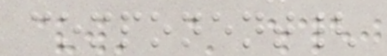component{
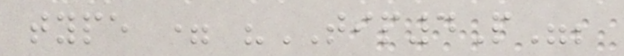type = "TIP4P";
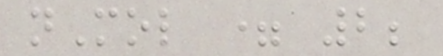nMol = 2;
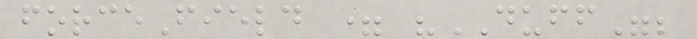forceField = "DUFF";
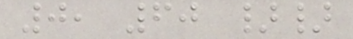0, 60 }}
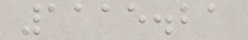1115.21
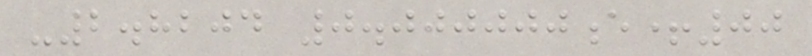-2.8204 0.000000e+00
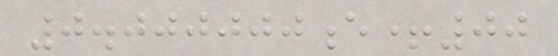0.000000e+00
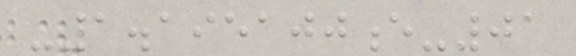-1.195100e-01
